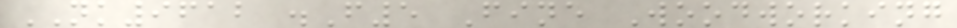NK9612 .F5 Fine Woodworking
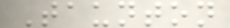Taunton
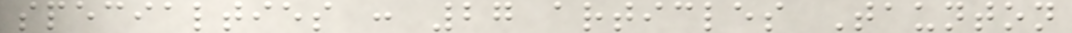specialties : 27 articles Taunton
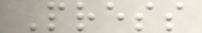Press
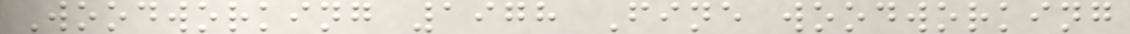Woodworking 1978 Fine woodworking
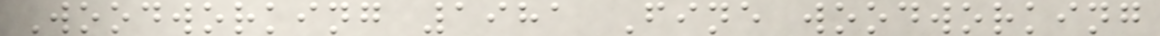Woodworking 1981 Fine woodworking
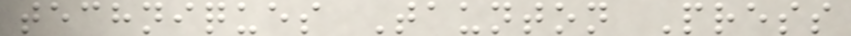techniques Taunton Press
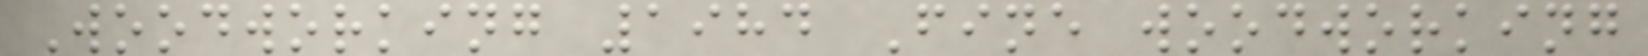Woodworking 1984 Fine woodworking
